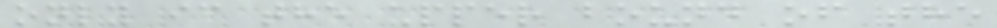only if the upper bound of the
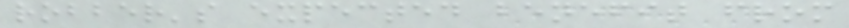robber's expected benefit from
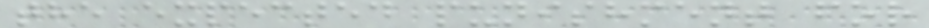the expected punishment for
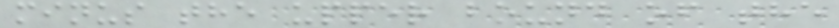minus the upper bound of the
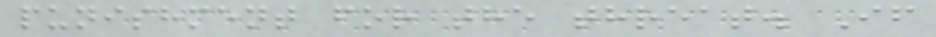punishment for the threat. If
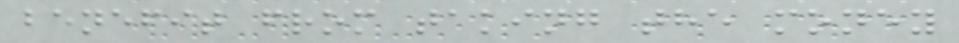benefit from taking the money
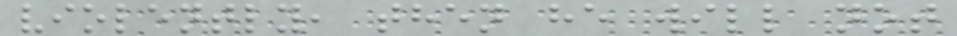violently, then he will not
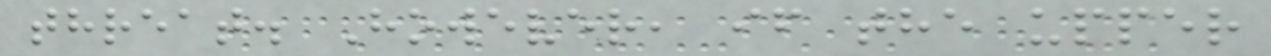threat. However, if the upper
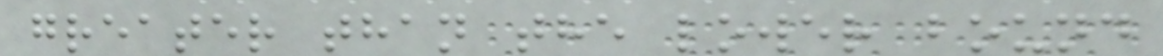greater than the lower bound
